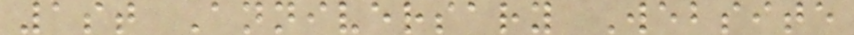1st Anniversary Website
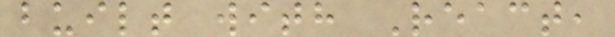built with React,
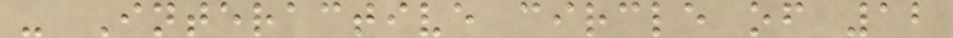- Interactive circle of 12
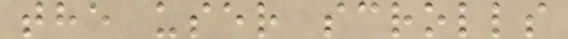the user scrolls
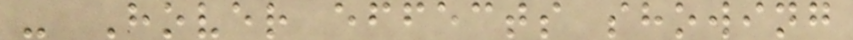- Hover effects showing
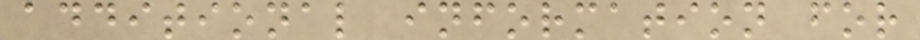additional information for
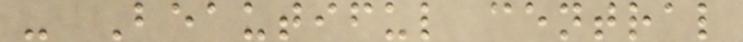- Beautiful central
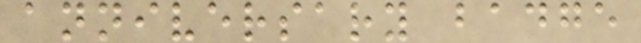anniversary badge
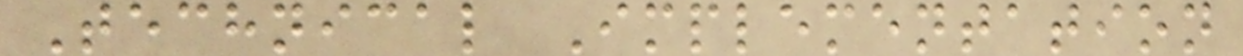Technical Implementation
